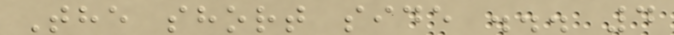The short side ... 4
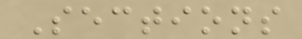Sections
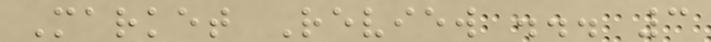Market Review ... 3
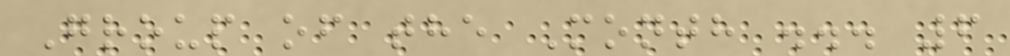Group of the Month ... 6
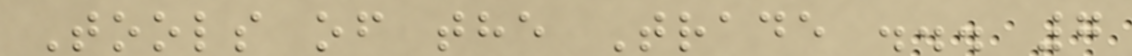Tools of the Trade ... 7
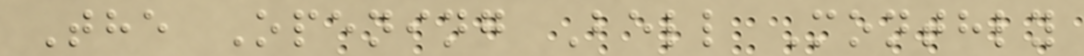The Opening Bell Monthly
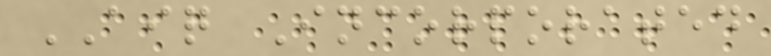AIQ Incorporated
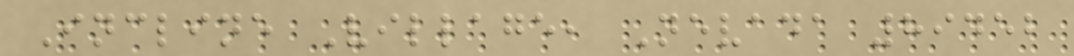Incline Village, Nevada 89452
